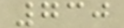730
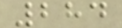284
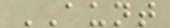AUNT
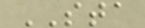STA
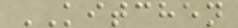KITCHEN
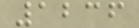1236
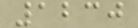1230
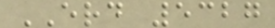ERD 5327
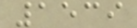1539
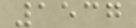1537
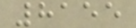8155
